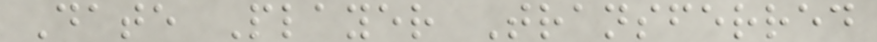Date Player Transferred
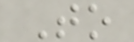To
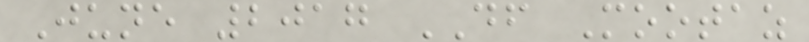June 2017 DF Mootaz
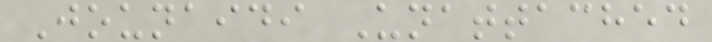Jounaidi Unattached
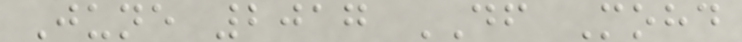June 2017 DF Mohd
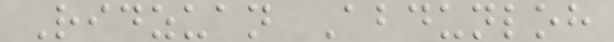Ridzuan Abdunloh
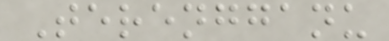Terengganu
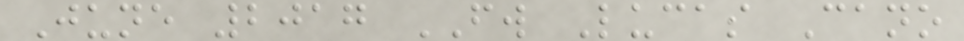June 2017 FW Lucas Cano
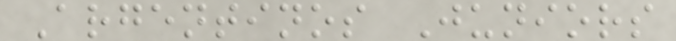Argentinos Juniors
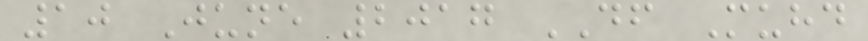10 June 2017 DF Muhd
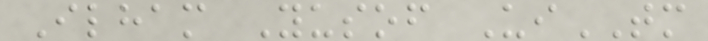Ilham Yusof UiTM
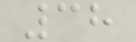38
